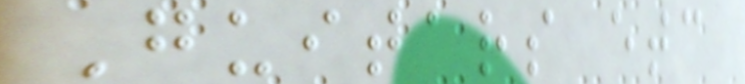Guitars etc
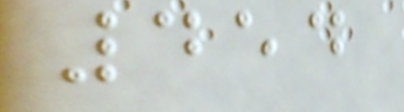454
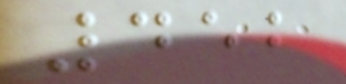452
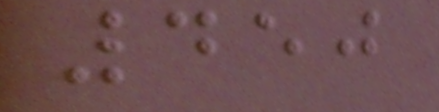450
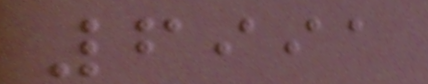6991
